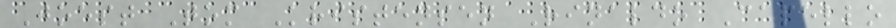Joest Tom Kristensen Rinaldo Capello
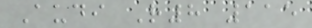Audi R8 115
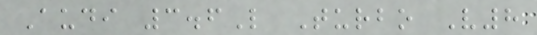Audi 3.6L Turbo V8
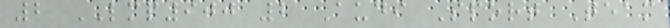2 LMP900 2 Audi Sport Team
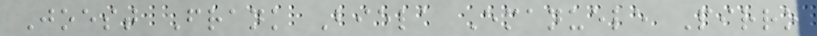Joest Frank Biela Emanuele Pirro
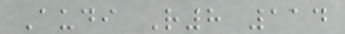Audi R8 114
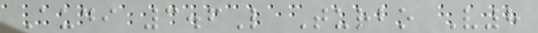Audi 3.6L Turbo V8
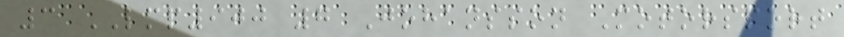3 LMP900 7 Johansson Motorsport
